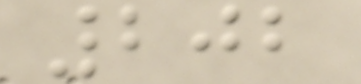202
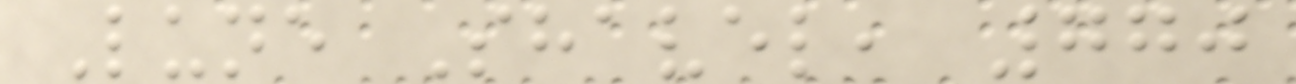Lune Shavel, 770
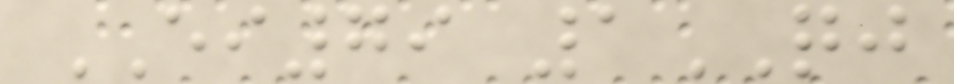EI79 1QJ
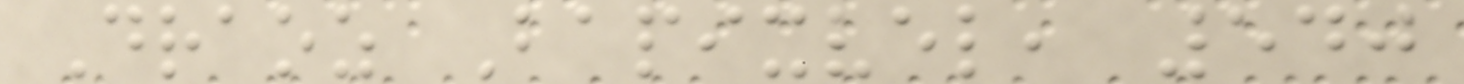Draoz Bapixvel, 540
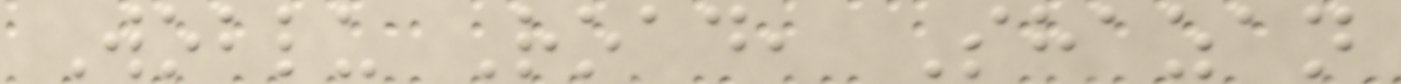Woblu Road, Shazan
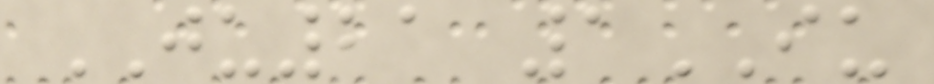JU21 1IU
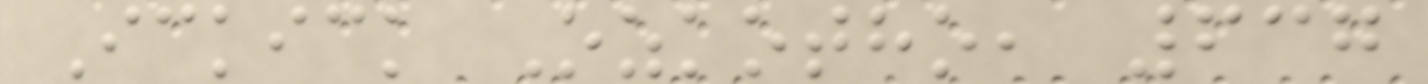Ickick Ozkotho, 637
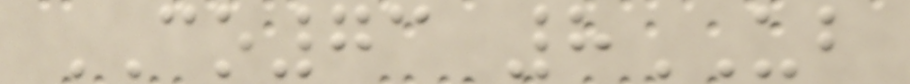CO73 8UB
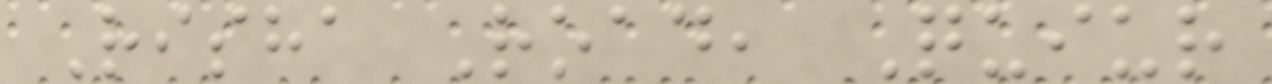Risha Road, Quiur
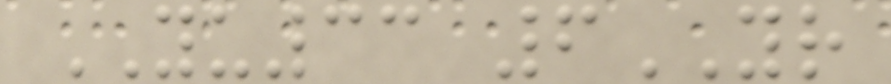YU33 6YR
